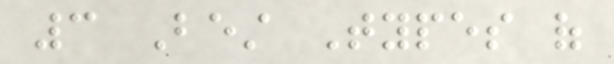3 Best Types of
